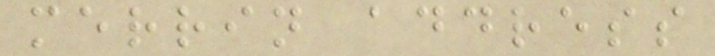merrin address
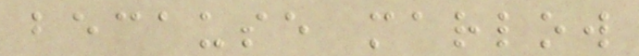because marlow
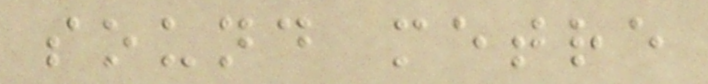sound metre
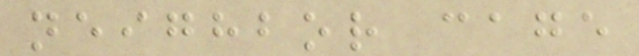neighbor cage
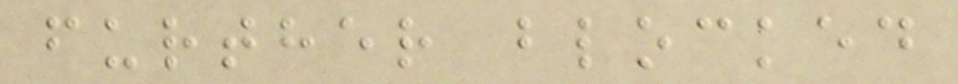further blocked
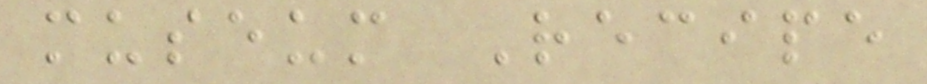museum Recipe
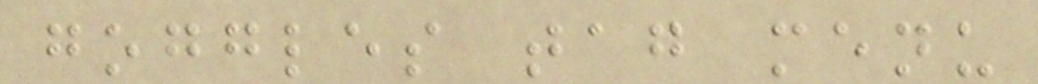goggles tag menu
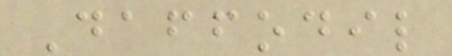Daffodil
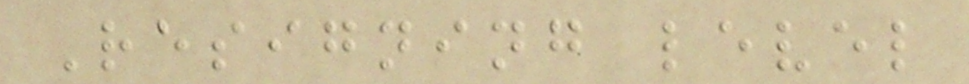Resigning level
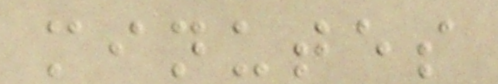minutes
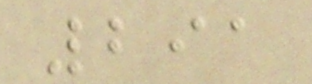291
